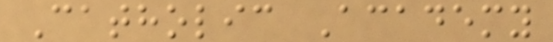Catholic Academy
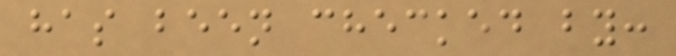has been checked by:
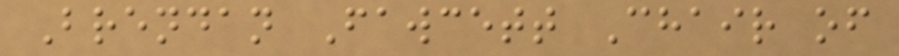Brendan Fawcett Chair of
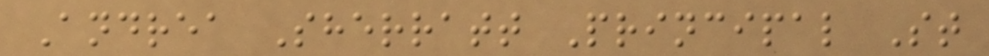Andrea Sherratt Principal St
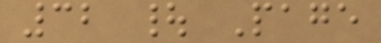32 | Page
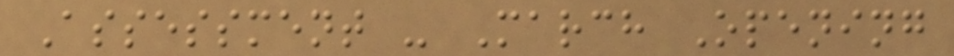Assessment - March Opening
